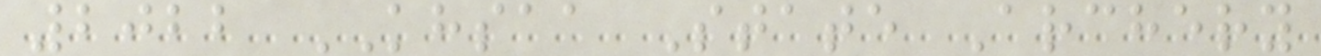2022 KHSAA State Archery
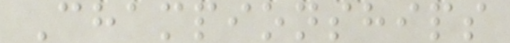Championships
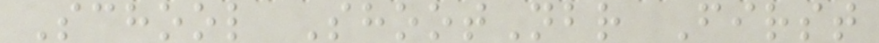School ShootNbr First
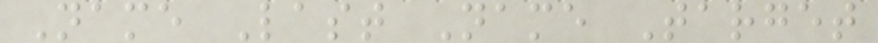Name Last Name Target
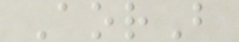AorB
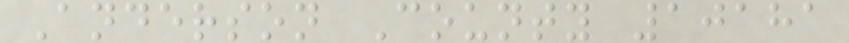Anderson County 10181
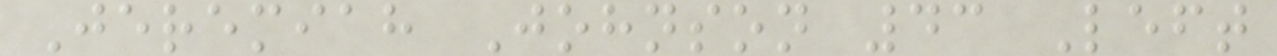Jeremiah Johnson 43 Left
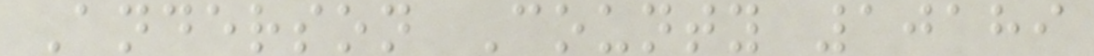Anderson County 10189
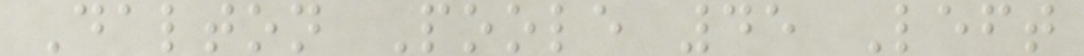Dalton Poole 45 Left
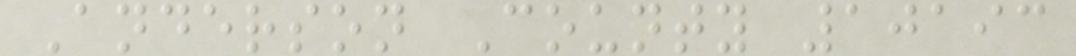Anderson County 10193
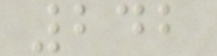242
